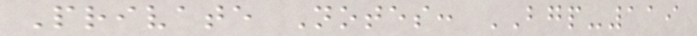Private Notes: BGP-119
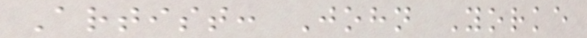Artist: John Yorke
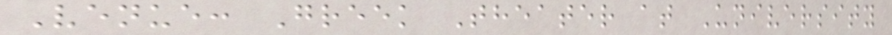Venue: Greek Theater at University
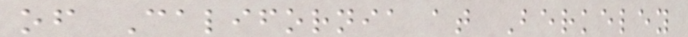of California at Berkeley
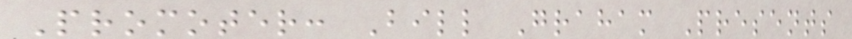Promoter: Bill Graham Presents
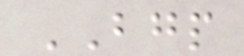BGP
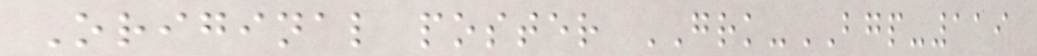Original poster GRK-BGP-119
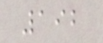192
